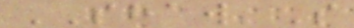SHAW'S
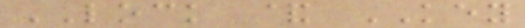LOCK & KEY
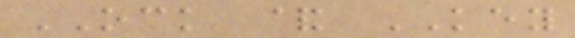OCK & KEY
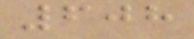608
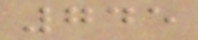745
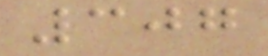307
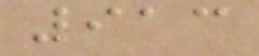913
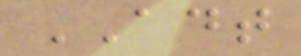ADT
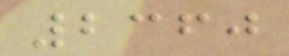2360
